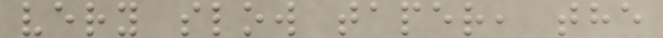very slow taper, the
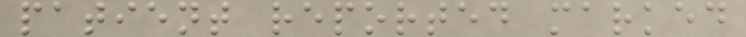patient reported marked
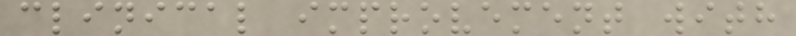clinical improvement with
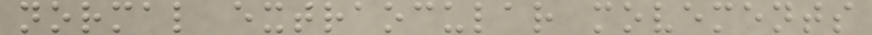normal extraocular movements
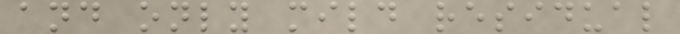and only mild residual
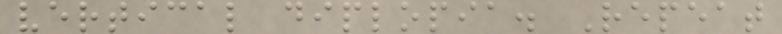vertical diplopia. Repeat
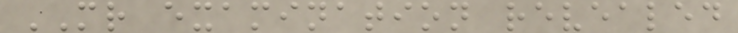MR examination revealed
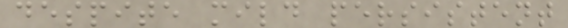despite mild persistent
